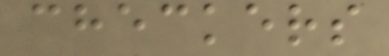checkers
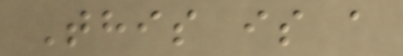This is a
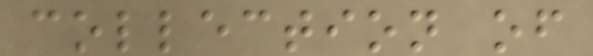collection of
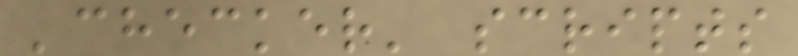'checker' scripts
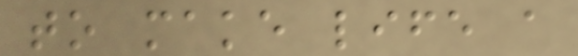to make life a
